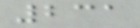231
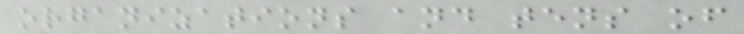organizations and tens of
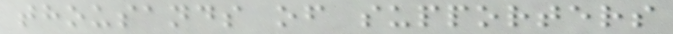thousands of supporters
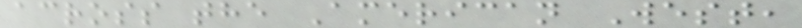across the American West,
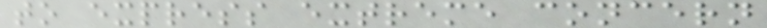to express extreme concern
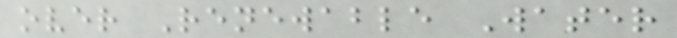over Renewable Water
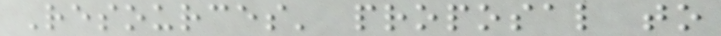Resources' proposal to
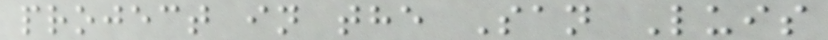project in the San Luis
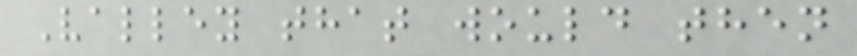Valley that would then
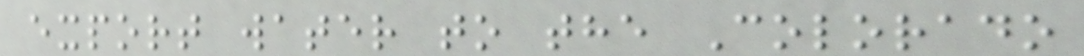export water to the Colorado
